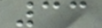33
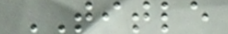TITLE
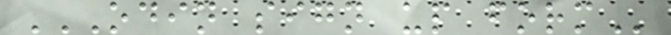ODIN SIGN UP FORM
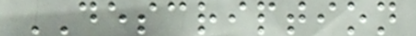DESCRIPTION
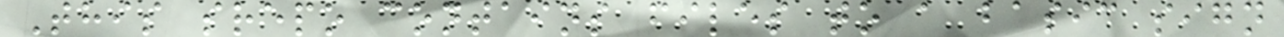This srepo contains files to a basic sign
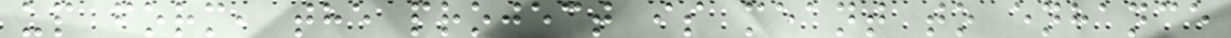up form, the project is meant to enhance
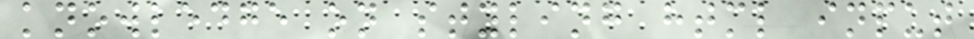knowledge on styling html input
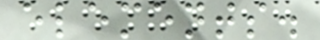elements.
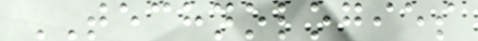TECHNOLOGIES
